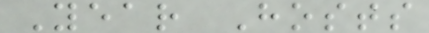Year Hosts
